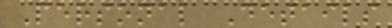Personal Details
